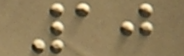10
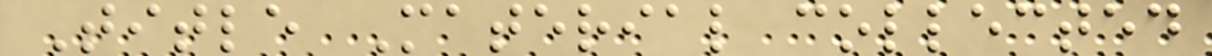Title Material collected
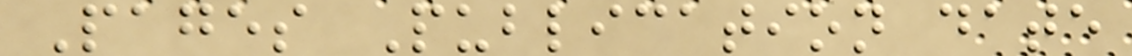Pages Publication date
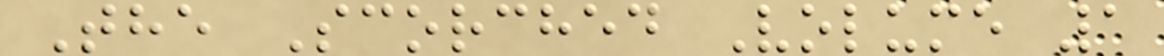The Scorched Volume 1
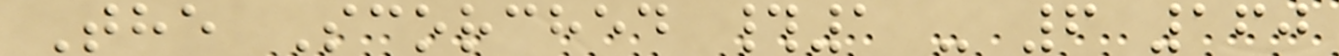The Scorched #1 - 6 160
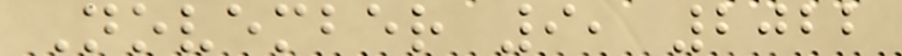November 9, 2022
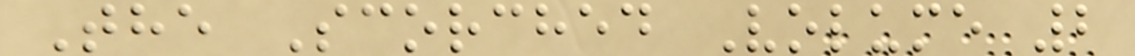The Scorched Volume 2
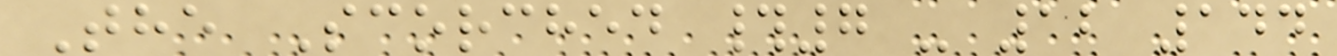The Scorched #7 - 12 144
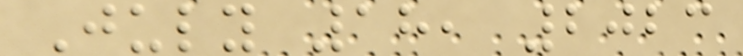July 18, 2023
